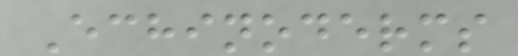Echinoderms
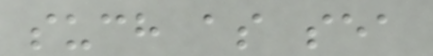such as sea
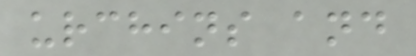urchins and
